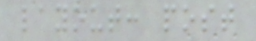layout: post
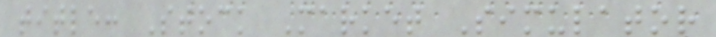title: Stock Market Simulator
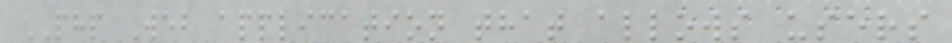PHP Web application that allows users
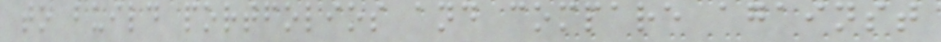to build portfolios and compare against
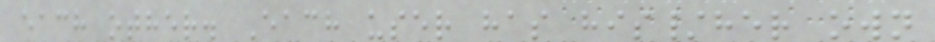each other. Each user has his/her own
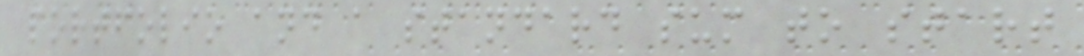portfolio and a standard sum to start
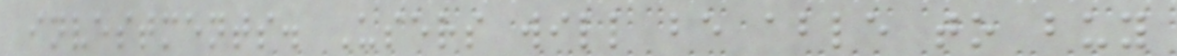investments. Users will be able to buy
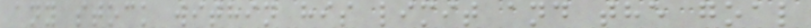any stock within his limit and the goal
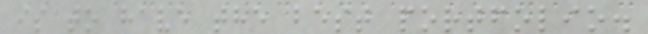is to have the best portfolio.
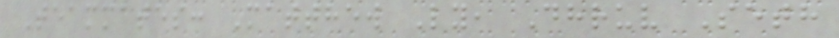Teammates: Matthew Ly, Dhruv Seth
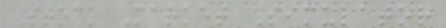Stock Market Simulator
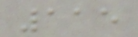115
